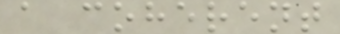a coherent
